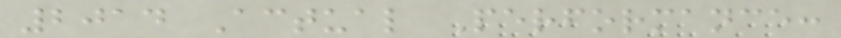2014 Actual Performance:
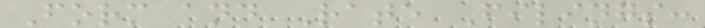Form and Rate Filings:
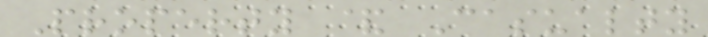Property & Casualty
